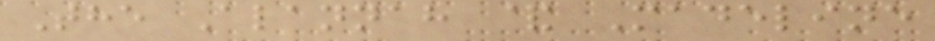The Alannah & Madeline
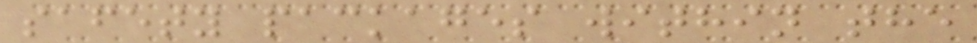safety packages within the
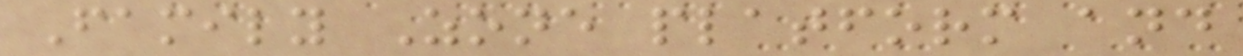Family Zone platform and
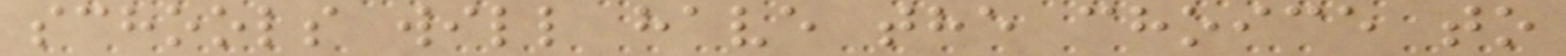schools will have the choice to
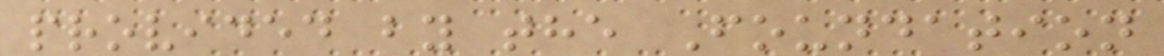provided by the Foundation
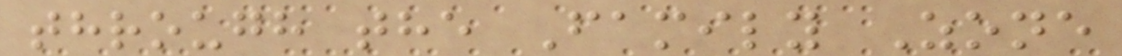through the Family Zone
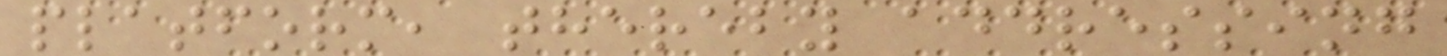platform, thereby addressing
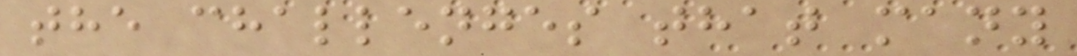the challenges that many
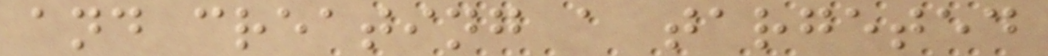and creating a targeted
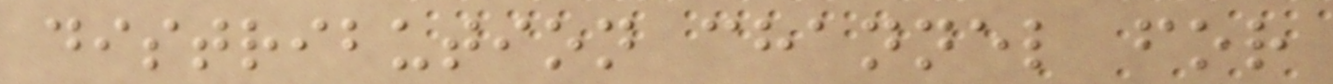distribution channel for
